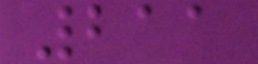211
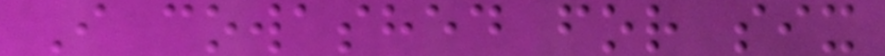I cowashed for six
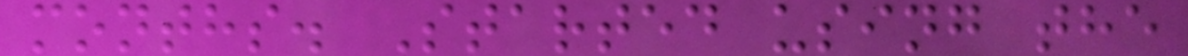months. Started using the
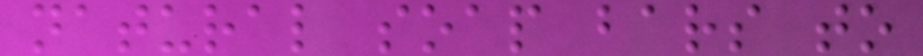natural soap bars to
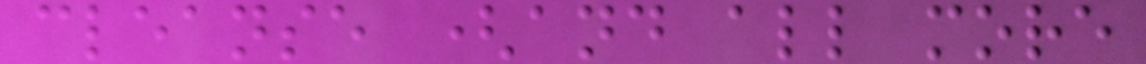cleanse (and all more
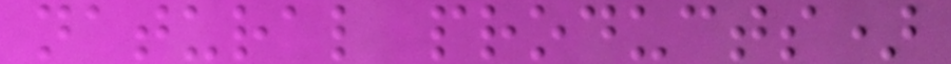natural products)
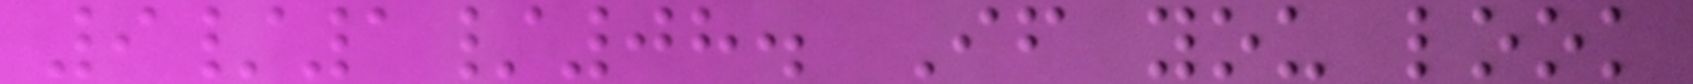9/1/08. If you look
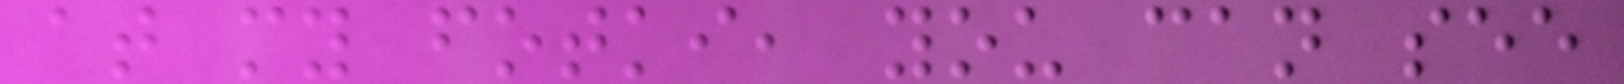at my fotki, you can see
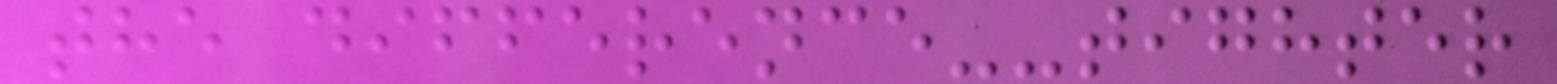the difference--tighter
